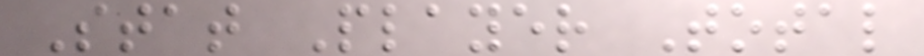Stat Player Total
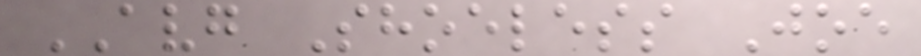AVG Shoeless Joe
